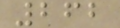262
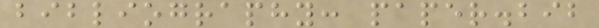bibliography: paper.bib
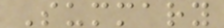Summary
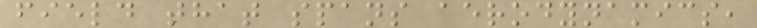field that spans aerodynamics,
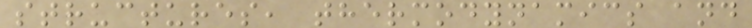structures, thermodynamics and
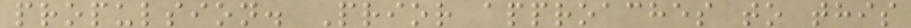propulsion. Prior approaches to this
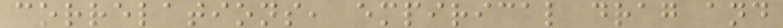correlations, empirical drag and
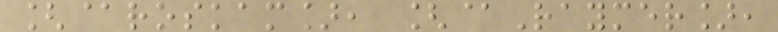[@roskam], [@Raymer],
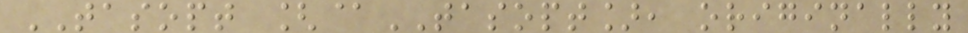TASOPT [@TASOPT], originally
